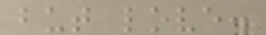but love.
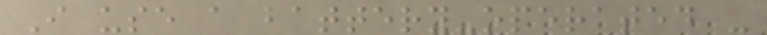I use a battery-operated -
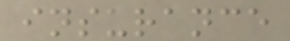insurance
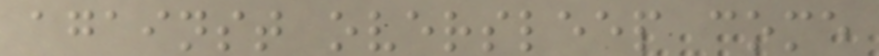against oversleep come
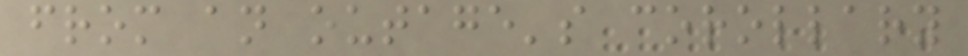from an outage's corollary
